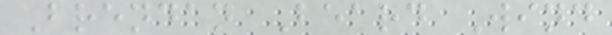Brendan Beard Wind
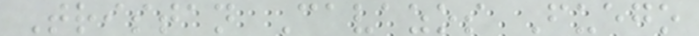Tristan Cavazos Fuego
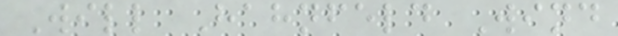Will Hahnfeld Wind
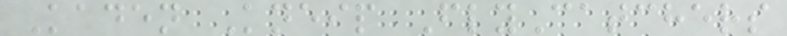Kaden Kneip FlyCatchers
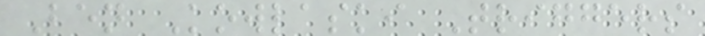Ben Kowlaski Triggers
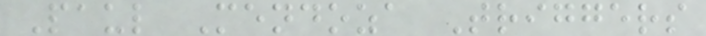Paul Mendoza Triggers
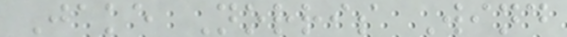Jake Norris Wind
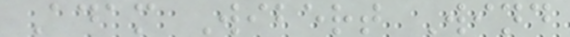Adam Wibert Wind
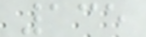135
